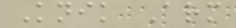Knik Arm
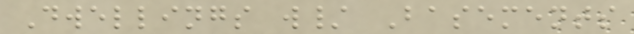Dwellings w/ Basements
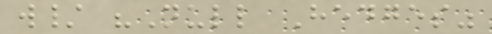w/ "Null Hedges"
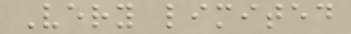Very limited
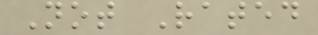Not Rated
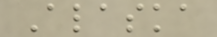Alaska
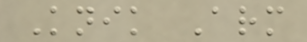Knik Arm
